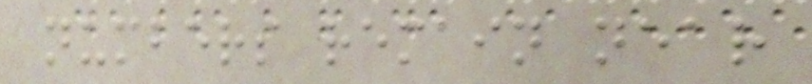numbers remain near
